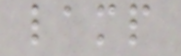lamp
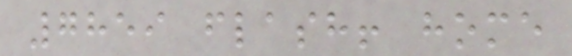7859 flash! home
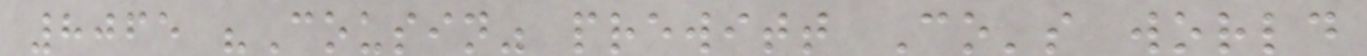8065 "Cousin" prewitt Co's world
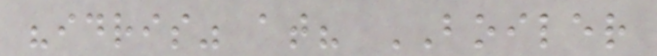"idris" at? BOILER
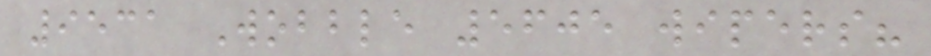9531 Wobble 5605 wipers?
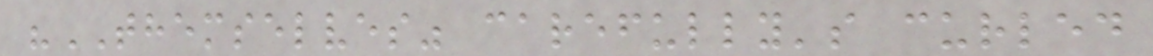"THEMSELVES" carefully's curled
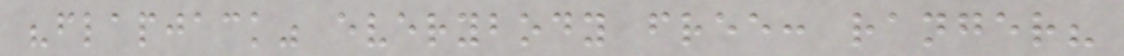"flapjack" everybody free: ranger?
